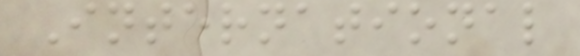International
